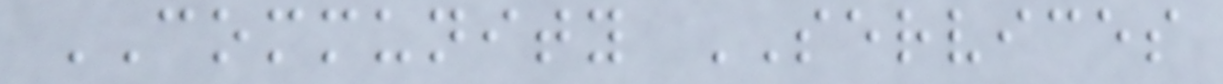COMMUNITY SERVICES
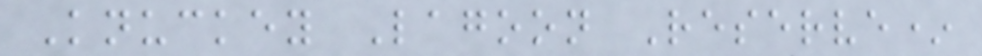Knuckey Lagoon Reserve*
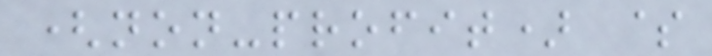(non-profit) $
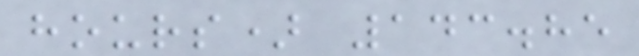hours) 143.85
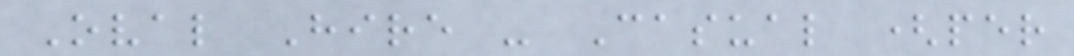Oval Hire - Casual (per
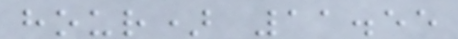hour) 11.55
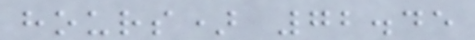hours) 72.45
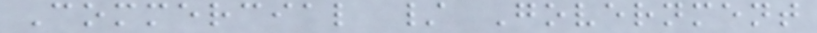Commercial / Government
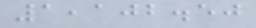1,102.50
